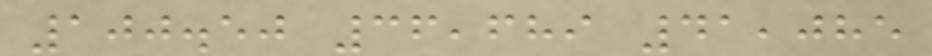100.50 36,689 41,085
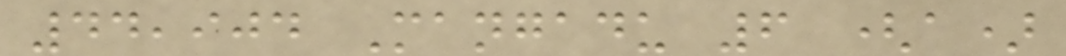44,904 Mangadu 6 (a)
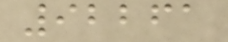92261
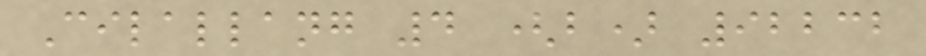Cilallang 4 (b) 92232
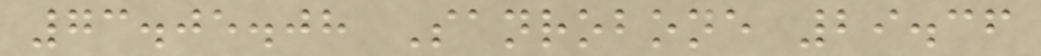73.05.08 Sanrobone 29.36
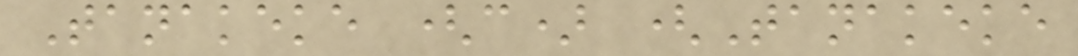Tanakeke (c) (Tanakeke
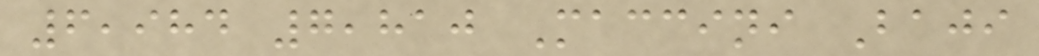6,984 7,810 Maccini Baji
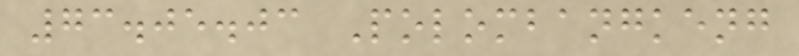73.05.03 Polombangkeng
